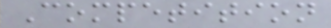Competition
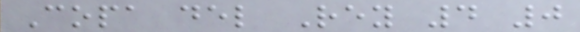Copa del Rey 4 0
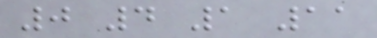0 4 1 11
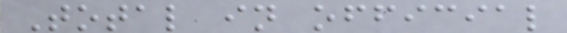Total in official
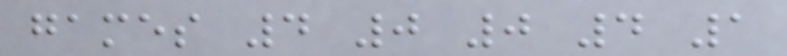games 4 0 0 4 1
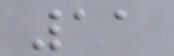11
